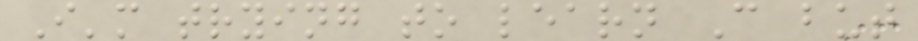I'm trying to learn C but
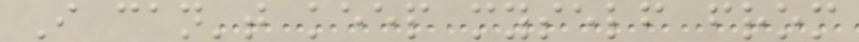I can't keep myself from
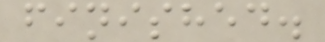finished.
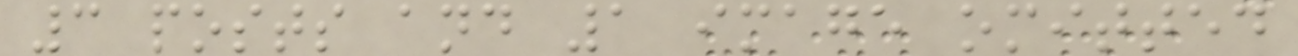3 posts and 1 image omitted
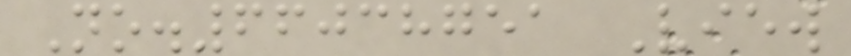No.66038751 View
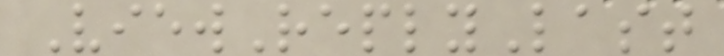ViewReplyLast
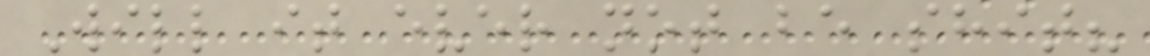Will it ever not be shit?
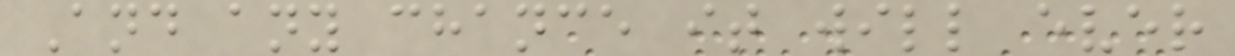And any chance it will ever
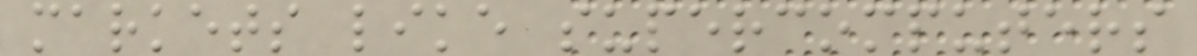markets like supercomputers
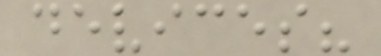devices?
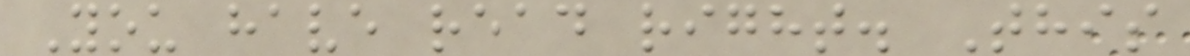You have read right. This
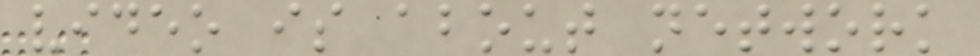video is about network
